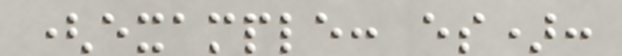(example: es):
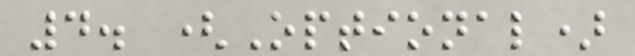4. (Optional)
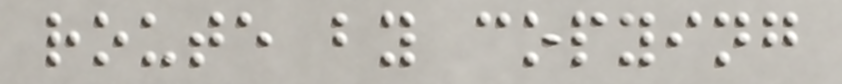route by copying
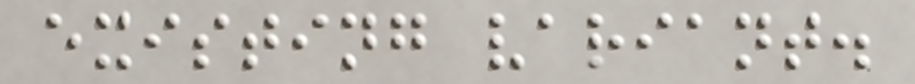existing variant.
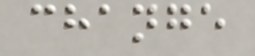change
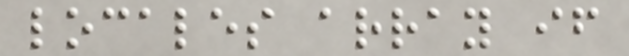locales array if
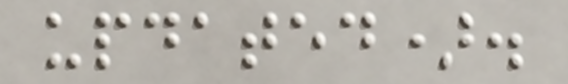updated).
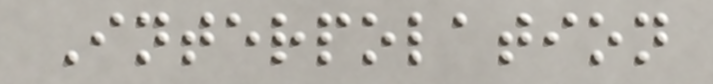Interpolation
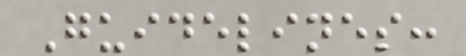Guidelines:
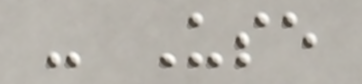- Use
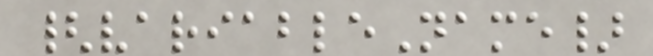{variableName}
